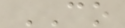CO
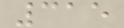315
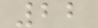22
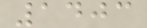1403
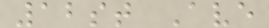12st Ave
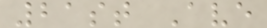21st Ave
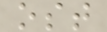ost
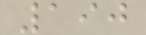190
